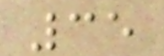35
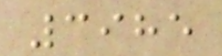3985
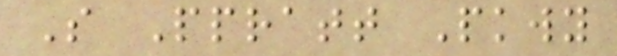S Ppratt Pkwy
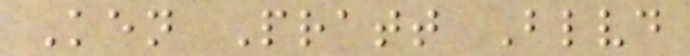Ken Pratt Blvd
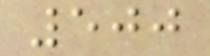500
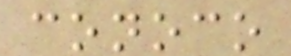conoco
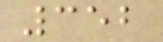352
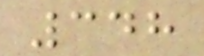348
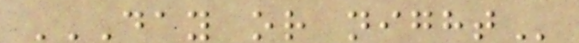DAY OR NIGHT
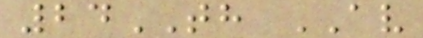24TH AV
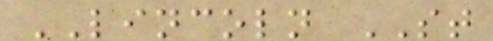LINCOLN ST
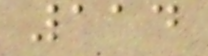114
